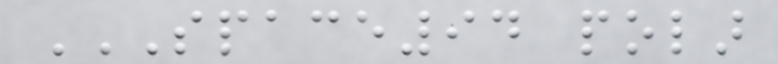SPACE94 POLAR
